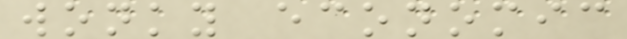wonky economic
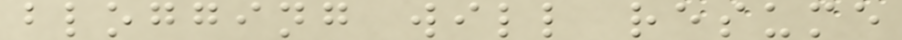blogging will resume
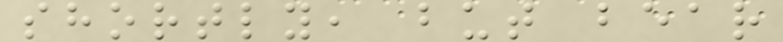shortly, but bear
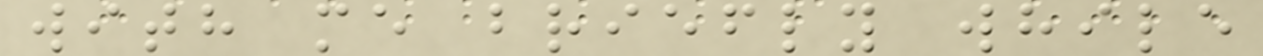with me briefly while
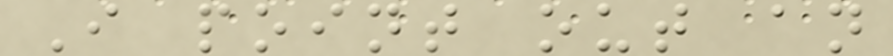I point out an
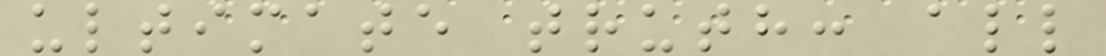ultimate truth: all
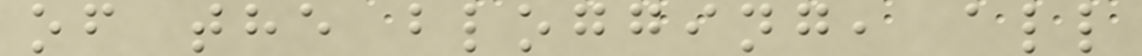of the blogging, all
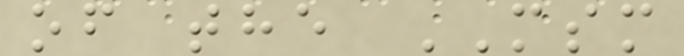of the MSM
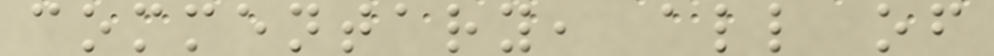commentary, all of
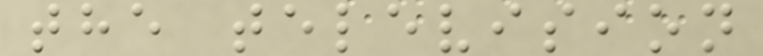the television
